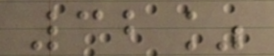32%
